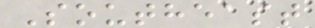Southeast
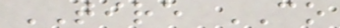TIRE CO
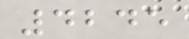4245
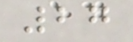27
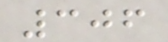306
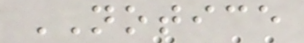NOTICE
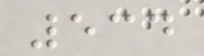534
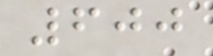600
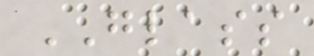GLASS
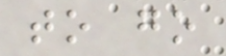to go
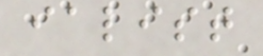ialist
